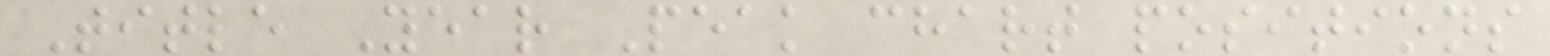Title Year Peak chart positions
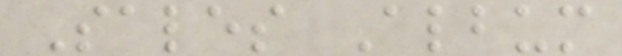Sales Album
